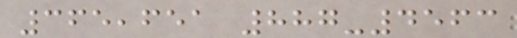365,651 887-4563
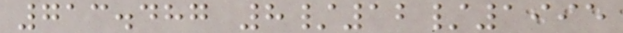713.487 8/12/1995
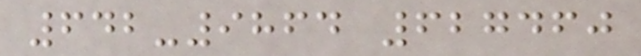642-9864 627460
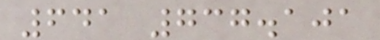641 737.101
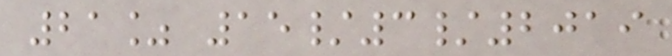21% 15/3/2019
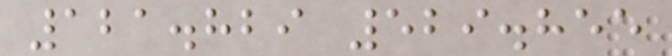121.829 529.855
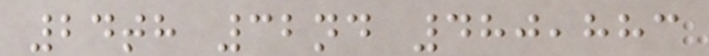24th 32nd 480,883
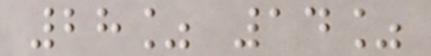28% 14%
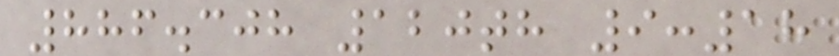886.308 120th 9:18
